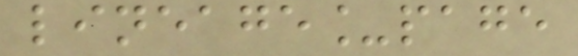lineage_page
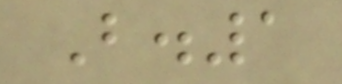B.1
